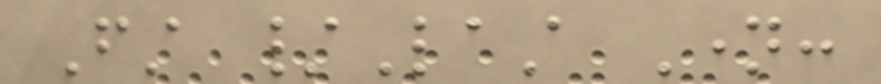First /Last Name:
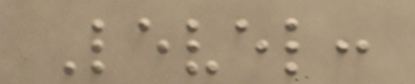Level:
